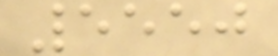5550
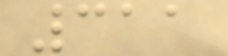311
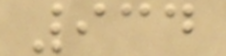934
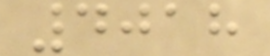4018
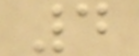4
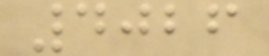4026
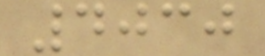4030
